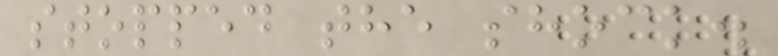stopped the shock.
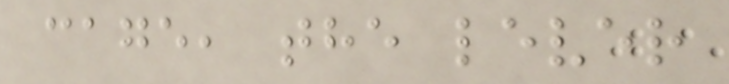cage, the lever
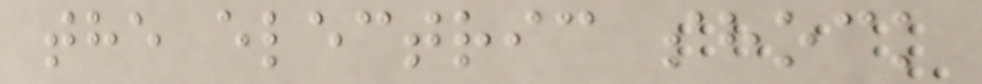the electric shock
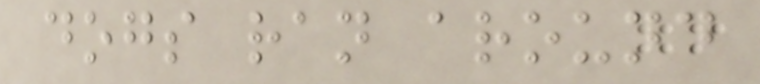dogs ran around
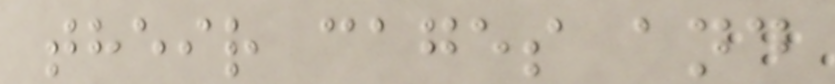their cages and
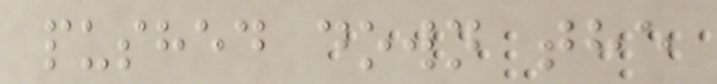pushed down the
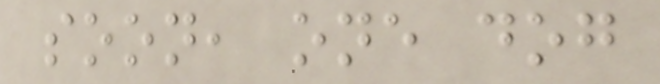soon, one dog
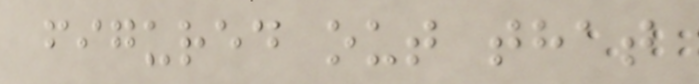figured out that
